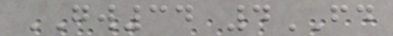GW34 4FD
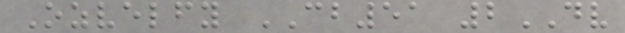Ozvelfy CB51 2DV
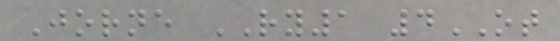Jorne RY1 4OT
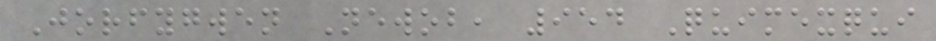Jorfygwen Newob, 954 Quimexqui
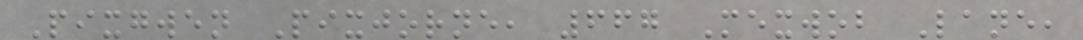Pixgwen Pixjorne, 667 Mexwob Lane,
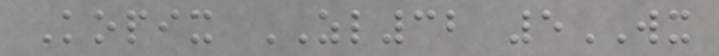Kopix ZL32 5WX
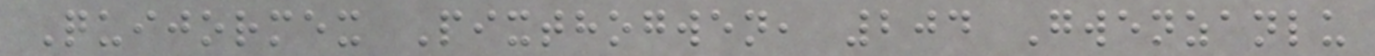Quijormex Pixthogwen, 204 Gwenzanlu
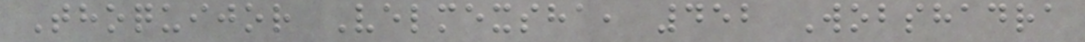Thoquijor Velmexsha, 452 Wobshadra
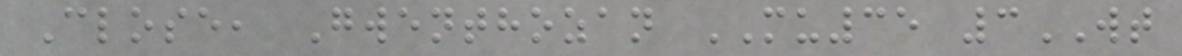Close, Gwenthozan MU35 3WT
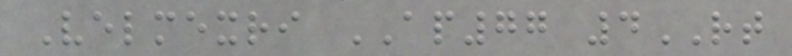Velmexri AP77 4RT
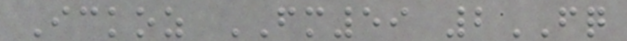Ickoz FM59 2FQ
